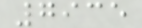7935
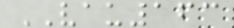VAU163
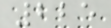225
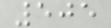505
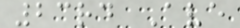23rd Ave
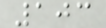103
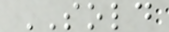SOLD
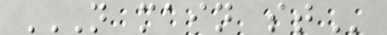N MAIN ST
